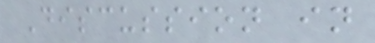Discussion in
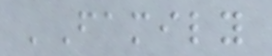'Family
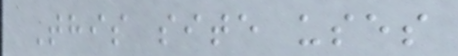This site uses
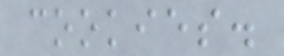cookies.
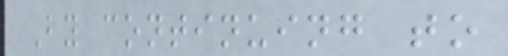By continuing to
